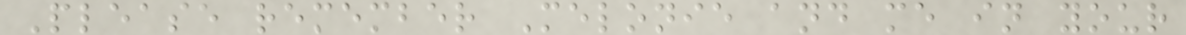Please remember Melonie and me in your
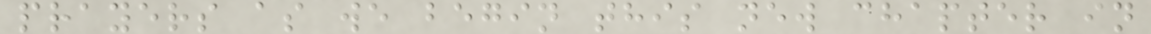prayers as we begin this new chapter in
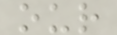our
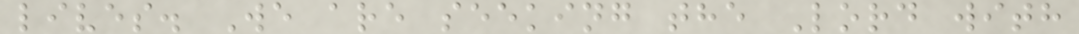lives. We are seeking the Lord with
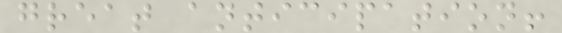great anticipation!
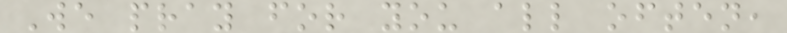We pray for you all often,
